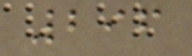296
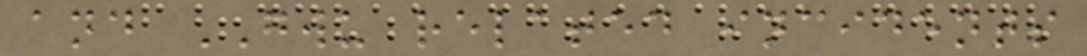and GWU related incidents
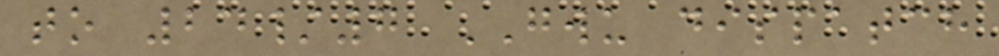to 24/7 GWU dispatch
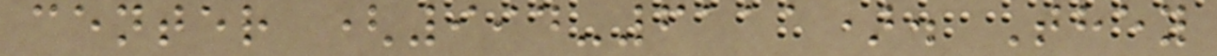center (994-6111). They
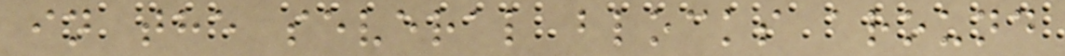in the several blocks around
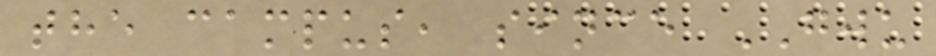the campus, since GWU
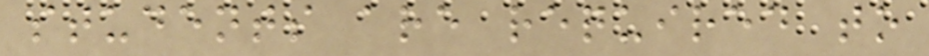students are required to
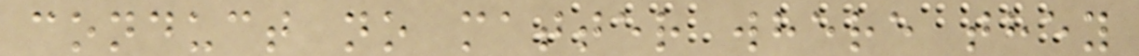conduct no matter where they
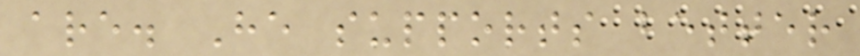are. He supports better
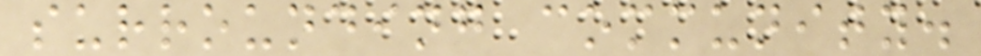surrounding community.
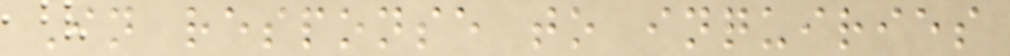In response to inquiries
